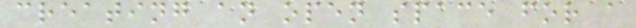creating an open space for a
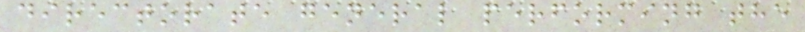directorate general performing the
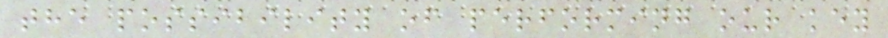the possibility of performing our key
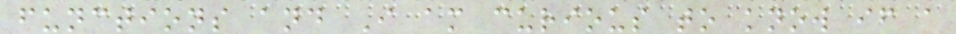functions and I am curious to know if a
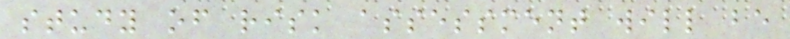study of risk assessment will be
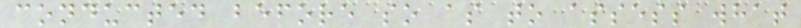conducted before so as to assess what
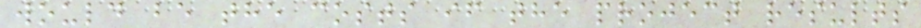would be the costs if the project results
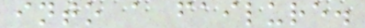into a failure.
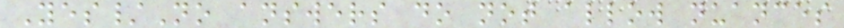Yes/No answers do not allow nuances
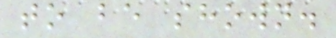to be shown.
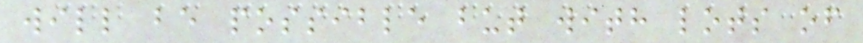will be possible but with lots of
